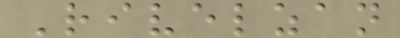Rivelzan
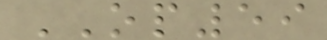OP59
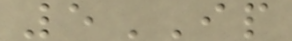5IP
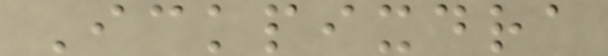Ickpixdra
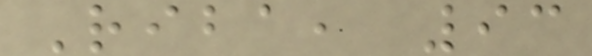Riba, 93
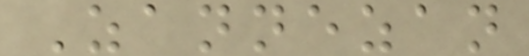Zannezan
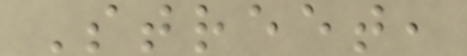Street,
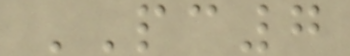PC7
